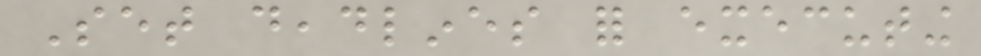Set deadlines for executing
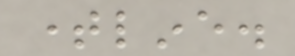timeline.
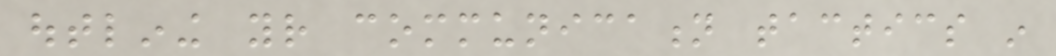outlining your communication tactics in
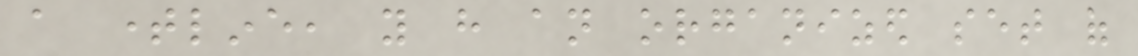a timeline, you have an organized set of
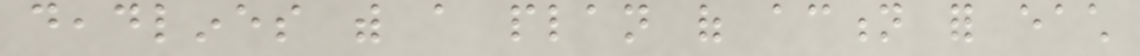deadlines with a plan of action for each
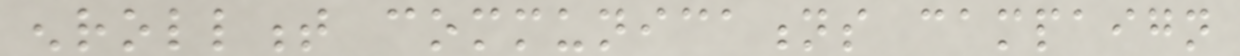enrollment communications campaign
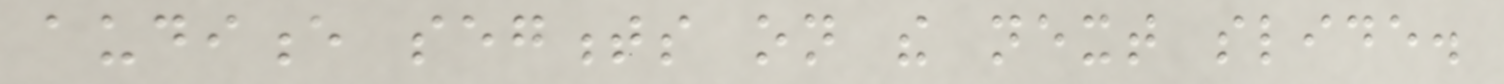audience segments on the next slide.
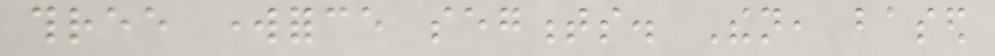three workforce segments. Then, based
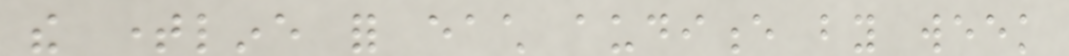the timeline for each audience by week
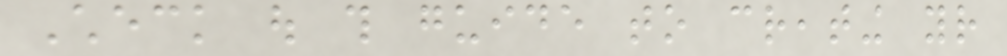Check out this guide to creating your
